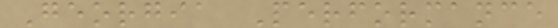Georgia Performance
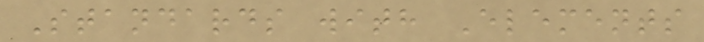Standards with Elements
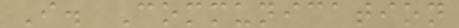I. Communication
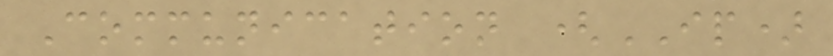Communication (IP)
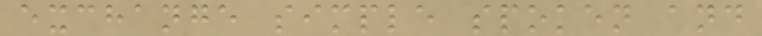exchange simple spoken and
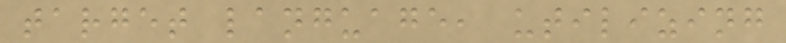target language, utilizing
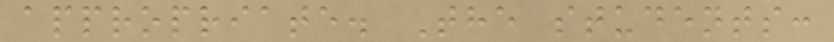appropriate. The students:
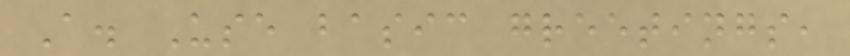A. Use basic greetings,
